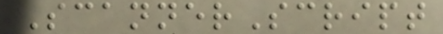ScannerScript
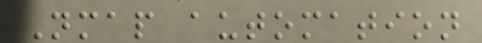Nmap automation
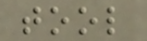tool
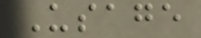Usage
